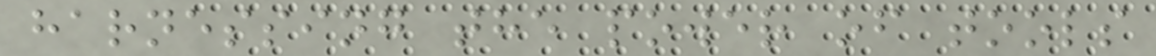harnessing the power of tools
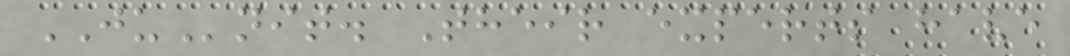JUnit. Their experts have
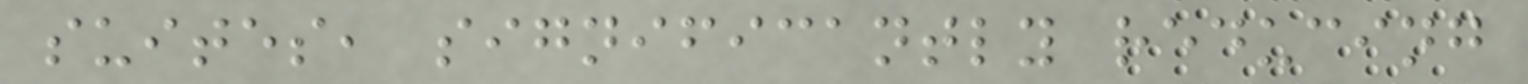suites, significantly reducing
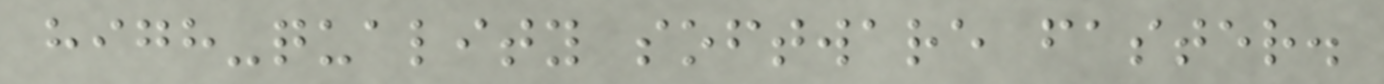high-quality software faster.
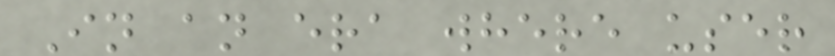In an era where user
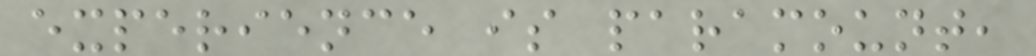experience is paramount,
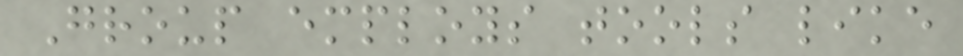Group employs tools like
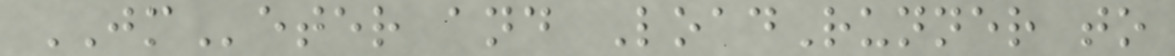JMeter and LoadRunner to
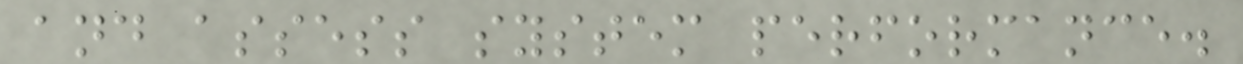and assess system performance.
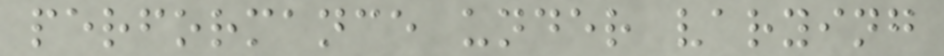performance under varying
